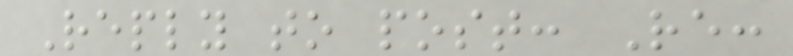Reply to post: Re:
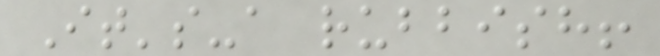It's-a rubbish!
